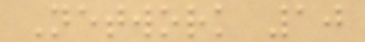Network 10
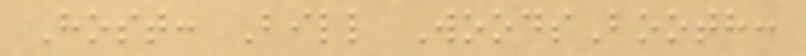Host: Bill WoodsBooth:
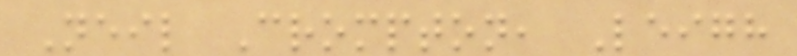Neil Crompton, Leigh
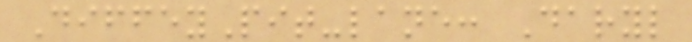DiffeyPit-lane: Daryl
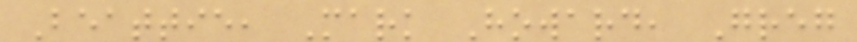Beattie, Mark Howard, Greg
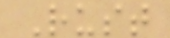Rust
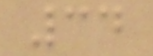34
